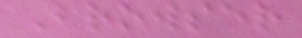Browser
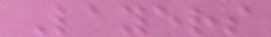Layers
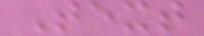Text
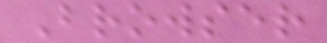Browser
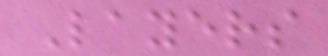Layers
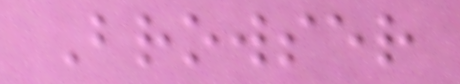Browser
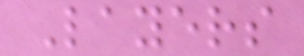Layers
